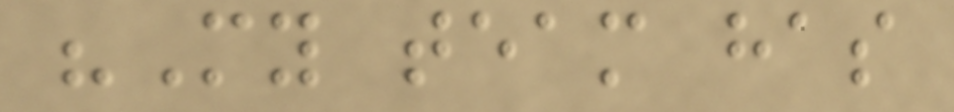"My team has
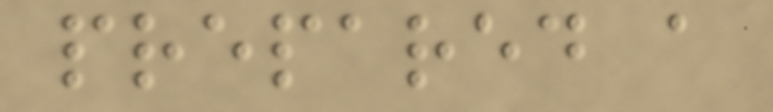prepared a
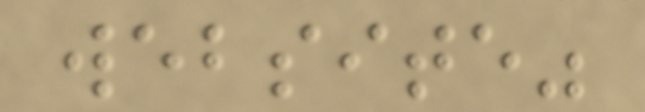website"
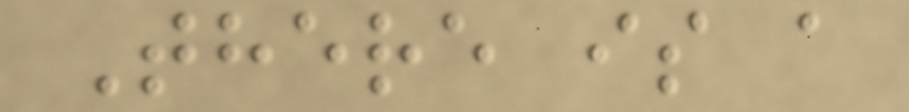There is a
